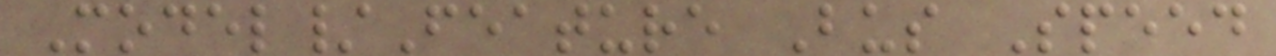Model/Feature Bus Speed
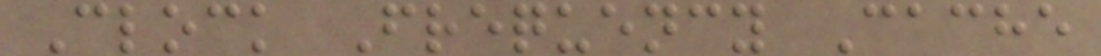Clock Frequency Cache
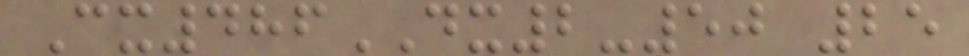Cx486DX2-50 25
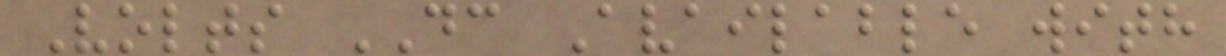Volts DC Available with
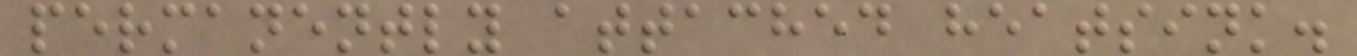permanently attached heatsink.
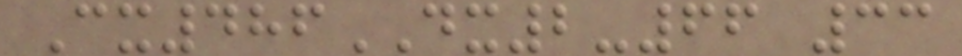Cx486DX2-66 33
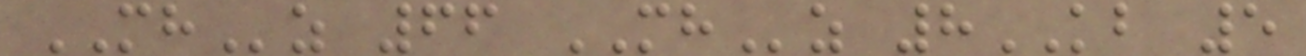MHz 66 MHz 8KB 5
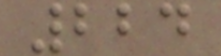224
